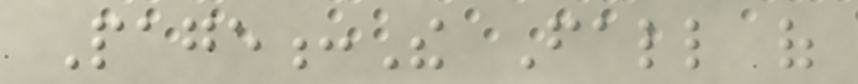Page:The Fall of
